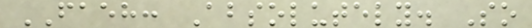FAEH: Absolutely. So
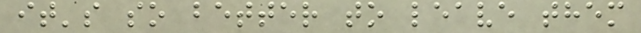it's so better to leave them
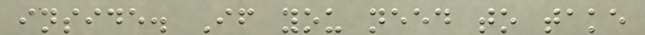inside. If you need to take
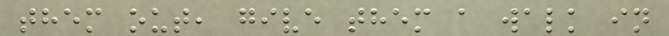them out, give them a walk in
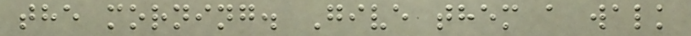the morning. Give them a walk
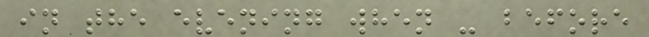in the evening when - before
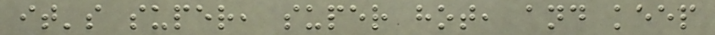it's super, super hot, and keep
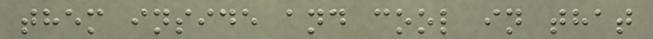them inside and cool in that
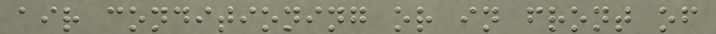air conditioning or in front of
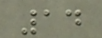14
